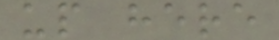up here
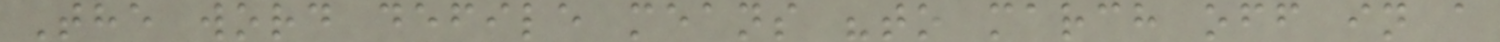The word defile means "to march off in a
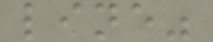line"
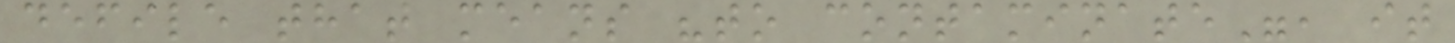defile that means "to contaminate", it
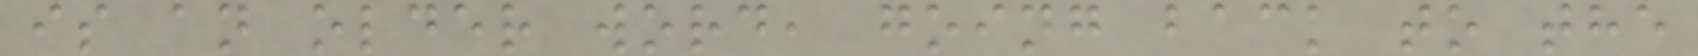is an older word, going back to the
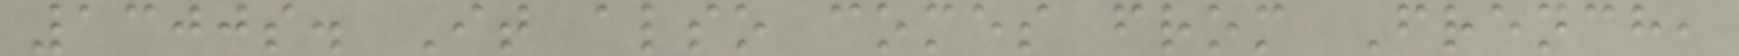1300s. It also comes from French,
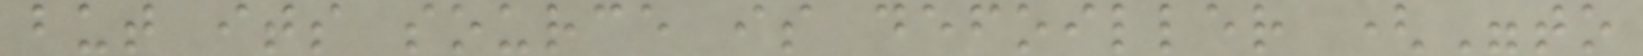but its source is defoiller ("to
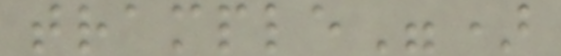trample")
